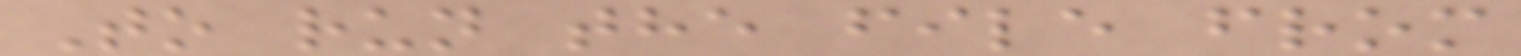To run the file from
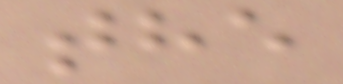the
